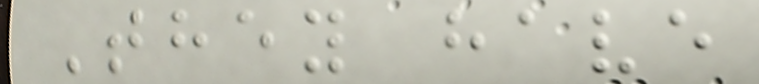They have
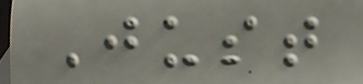Just
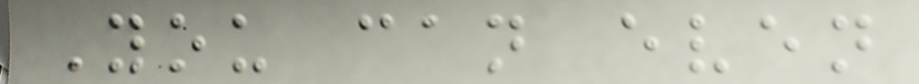You can even
